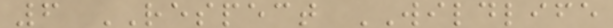6 RESPECT WILDLIFE
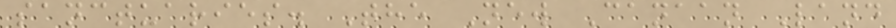sanctuaries. The New Canaan Land
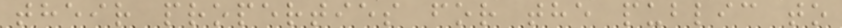their properties for the public to
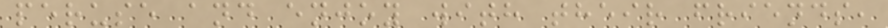peruse and enjoy with their friends,
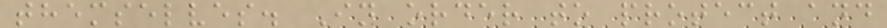themselves. In order to protect and
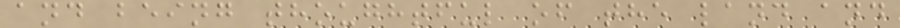and being thoughtful of the land and
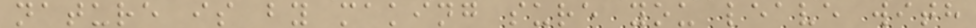nature is by making sure you leave with
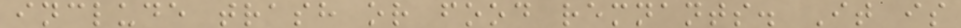include trash or food remnants. It is
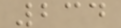234
